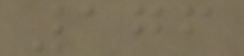176
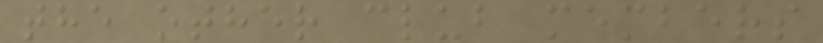the other club members
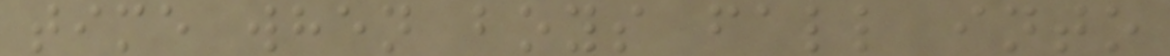time when boys fall into
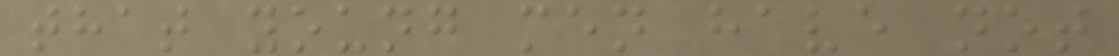that young men have not
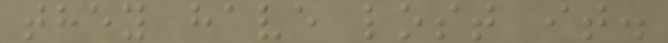they have lost it.
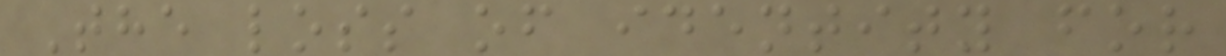The loss of identity for
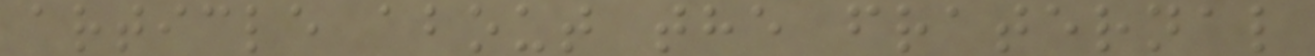article about the fraternal
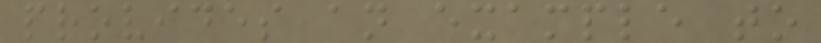provides an example to
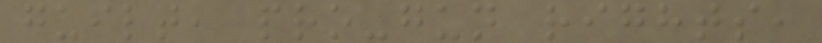guilt, pro-gun rights,
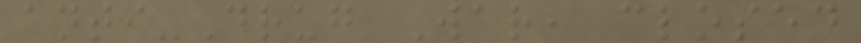anti-Drug War, closed
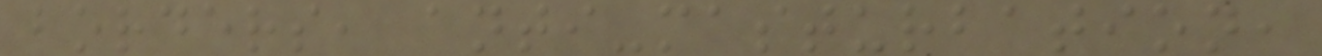borders, anti-masturbation,
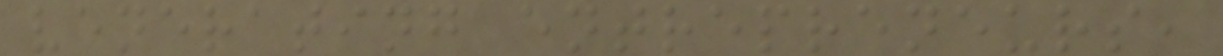venerating entrepreneurs,
